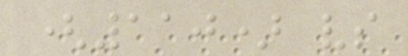(110) vs
